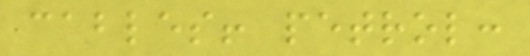cables! petrol:
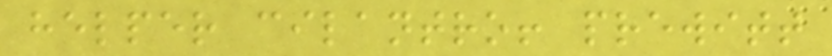helper cilantro! prewitt
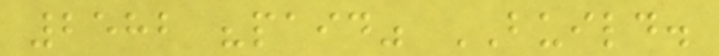2582 "paid" BUILD.
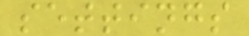settings
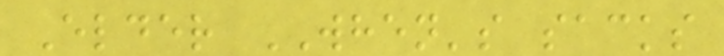Elder WHEN's sacks
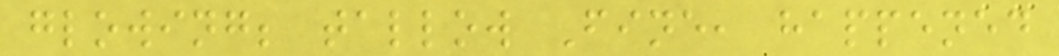glowing; tallow Fine, happened
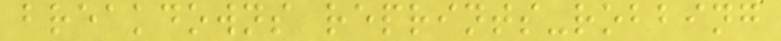breakdowns reprints-robbing
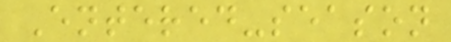Entered-season
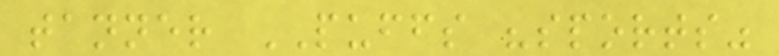tanner PUFFS "sports"
